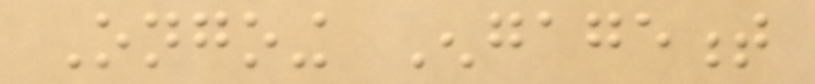Ongoing Engagement
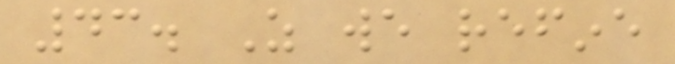43. As we refine
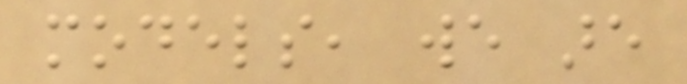models, we are
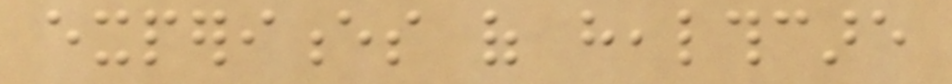experiences of healthcare
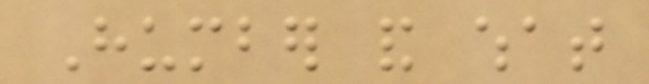Humber and what
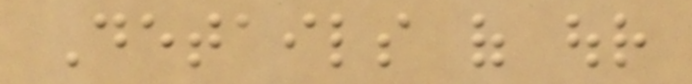Details of our
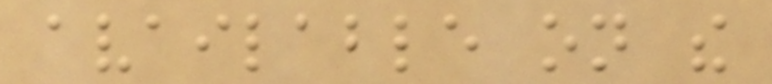available on the
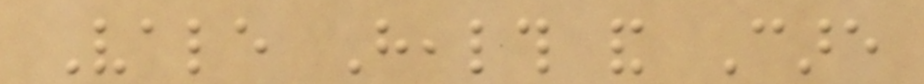Vale Health and Care
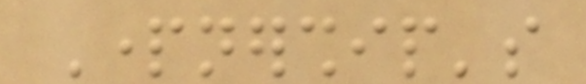Partnership's
